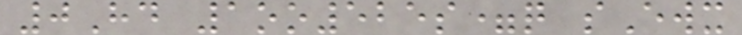0Hd 1oo525s=q sEwx
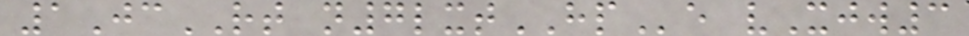1JcRT n7lxtHPe vXjw3
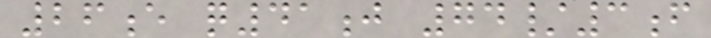26e q41j 74/3f
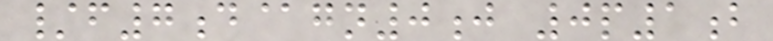/f7d@gn0j 0p1b
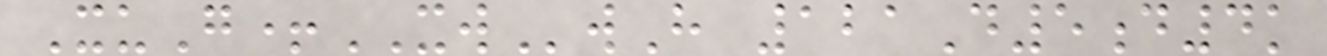XuG+XWwH 121D5d4k
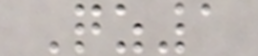Qz1
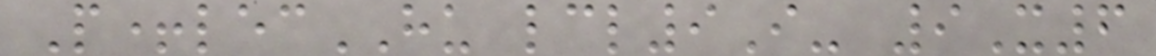P+lecHU lcl9I- 9X6
